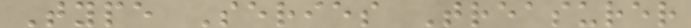Type Series Treasurer
